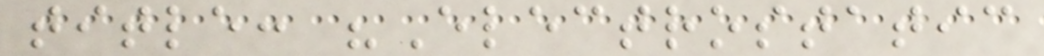title: "Electrostatic
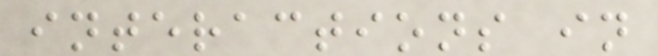interactions in
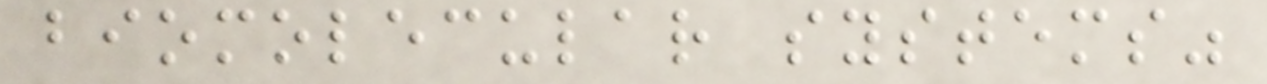biomolecular systems"
